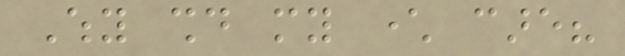Why should my character care?
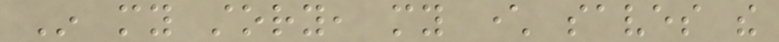In my story, my character saves the
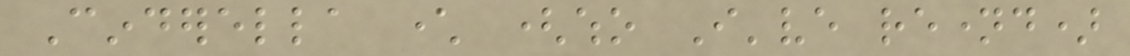Cinderella character (who I've renamed)
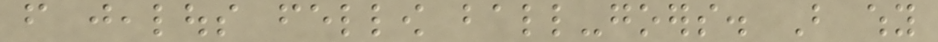from jealous fellow ball-goers. But why
